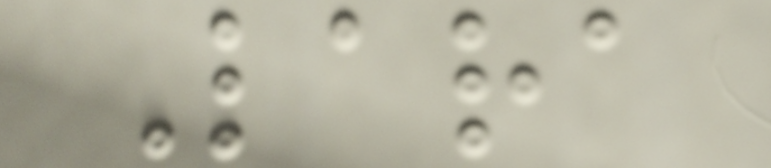Lara
